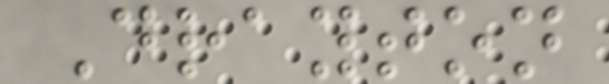Drayton
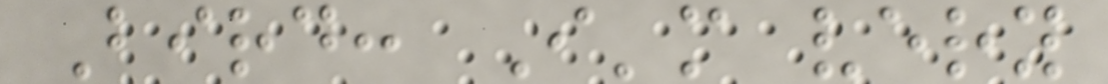Bird: I'm very
